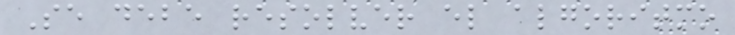Se debe resolver el algoritmo
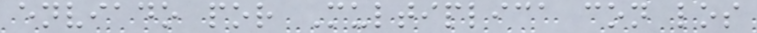enviado por Multiplica con los
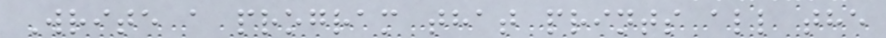Write a program that prints all the
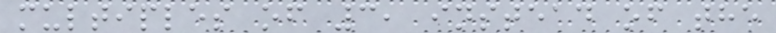multiples of 3, instead of the
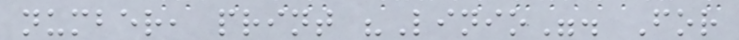number, print "Linio". For
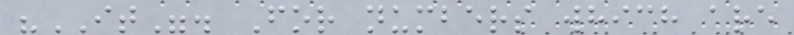"IT". For numbers which are
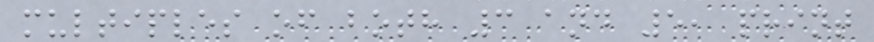multiples of both 3 and 5, print
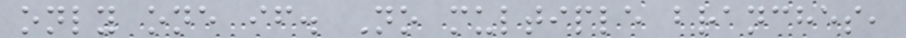only one if. No multiple branches,
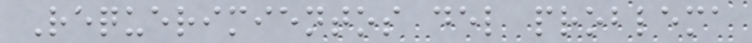Requerimientos del problema
